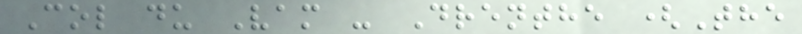Col du Vam - Drenthe (The
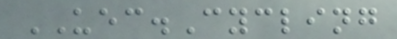UEC.Cycling
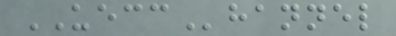UECChannel
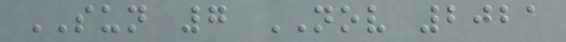SUN 7 NOV 2021
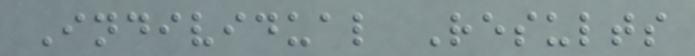Individual Results
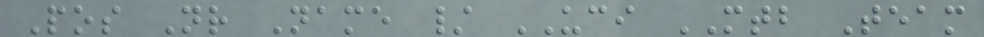Pos Nr Name / UCI MTB Team
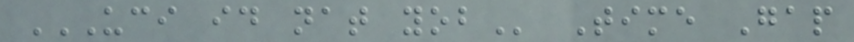UCI ID NAT YOB Time Gap
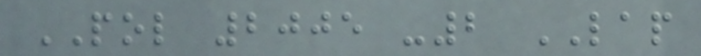POL 2005 -2 LAP
